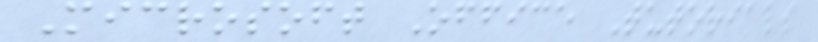Microsoft Office Tutorials
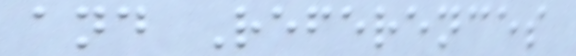and References
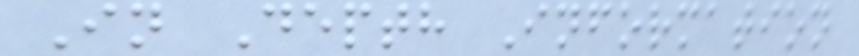In Depth Information
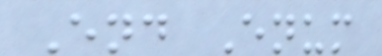End Enum
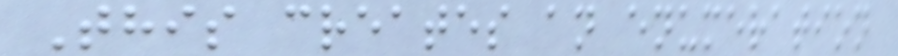This creates an enumeration
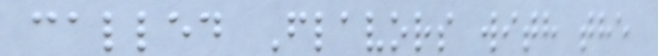called Flavors with the
